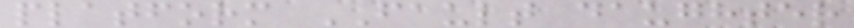platform FAULT daughter
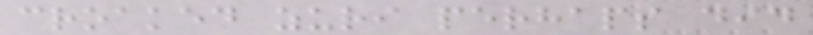croaked zuri perhaps did
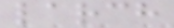larch
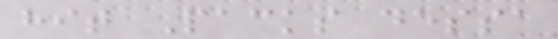hit Packs dessa
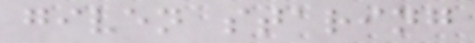given staring
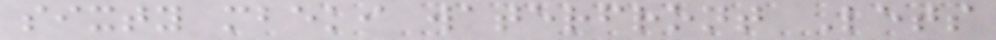sixty mbeki waterfront Lets
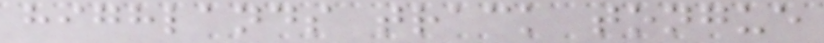highlands track tongue
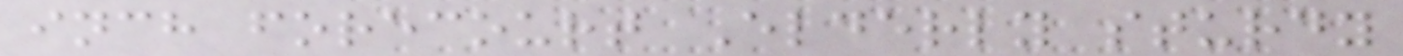inch forecourt Elderly sturdy
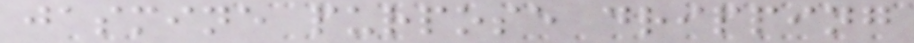jasmine purpose dripping
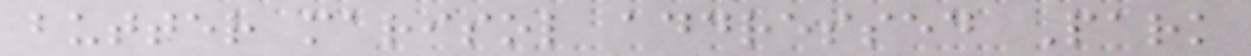butter marisol addressed Park
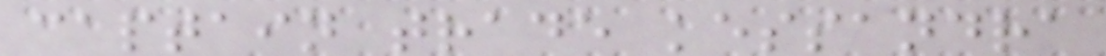captain trade kessandra
